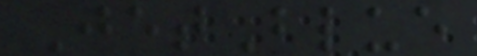JetBlue
